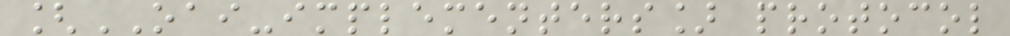[OAI-implementers] protocol
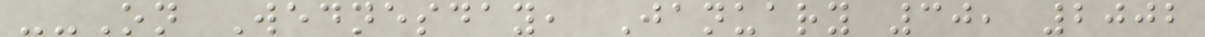--On Wednesday, January 30, 2002
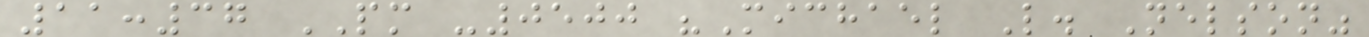11:37 PM -0500 "Michael L. Nelson"
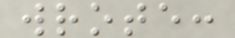wrote:
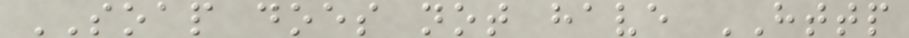SOAP does not have HTTP
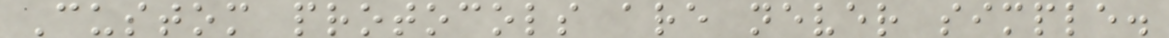Custom protocols are never simple.
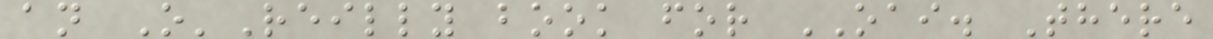an O'Reilly book for OAI. There
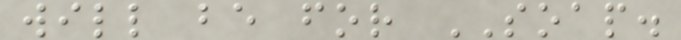will be for SOAP.
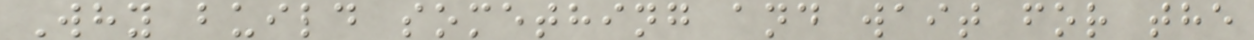Why build something and wait for the
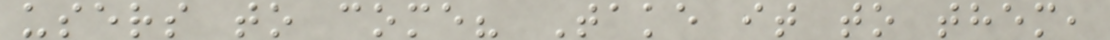users to come? Take it to them,
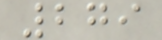279
